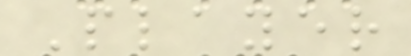Player
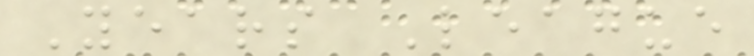Years League
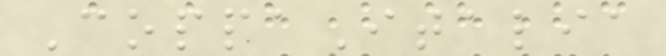CoppaItalia
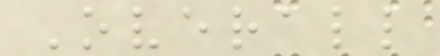Overall
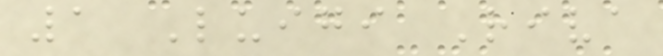1 Luigi Riva
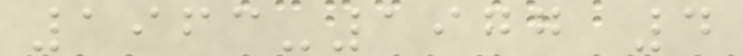1963-1977 4
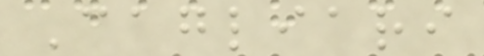Cagliari
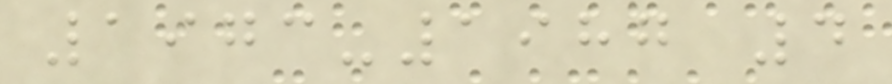1973-1987 4
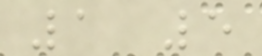1 5
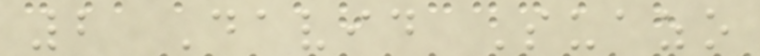2 David Suazo
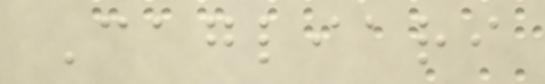Cagliari
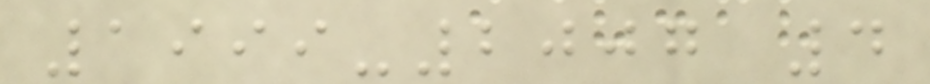1999-2007 4
